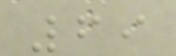69
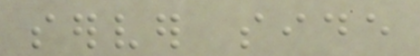server side
